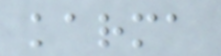karma
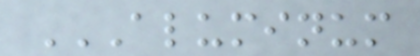ALUMINUM
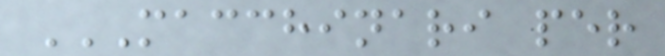MACCHINARI PER
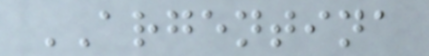ARGENTINA
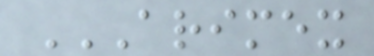ARIMEX
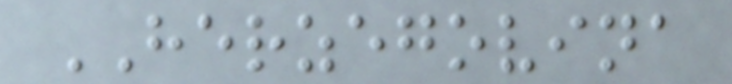HERZEGOVINA
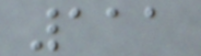111
